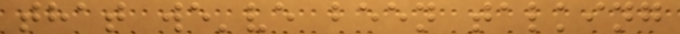that we've been talking
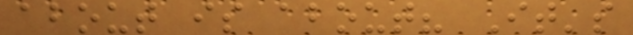about is about? It's
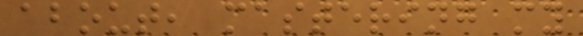about, mastering my
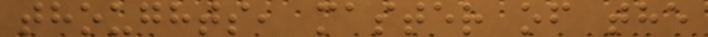thoughts, master of the
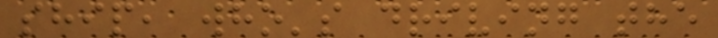ship, who's driving the
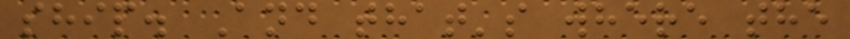ship. And that's where the
